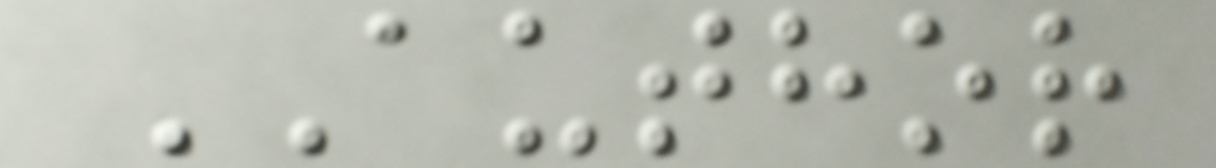AUTHOR
